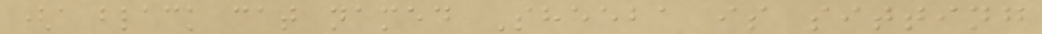(a black cat named Sheeba is sitting
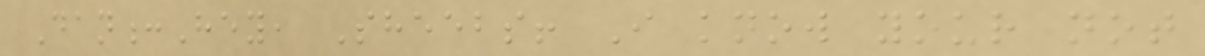Dan:Hey, Sheebs! I know your not
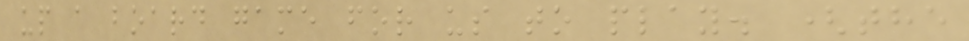up a board game for us to play. (the
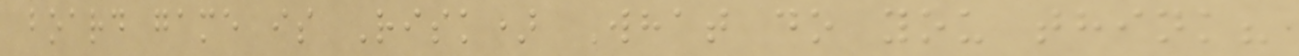board game is Risk) What do you think?
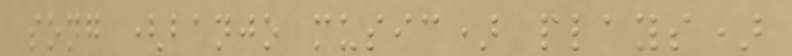song (banjo music) plays)
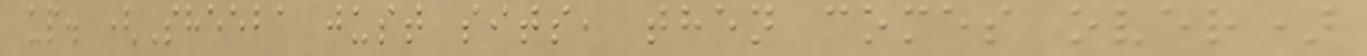up. (Sheeba just sits, then comes over)
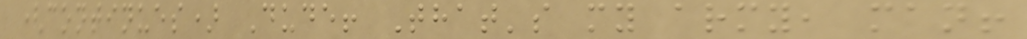(continues) Dude! That's my army, man!
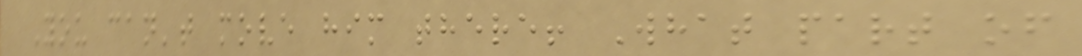You can't move him there! What part of
